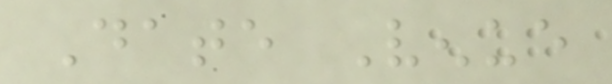Date Venue
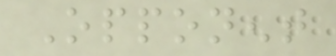Opponent
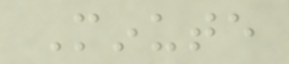Minute
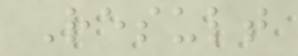Result
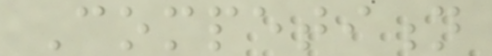Competition
